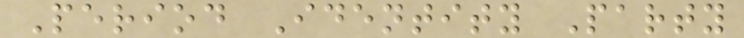Period Identity Party
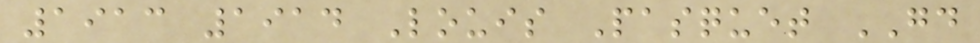1913 1914 Louis Pasquet GD
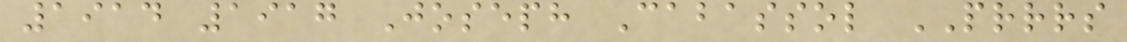1914 1917 Joseph Cabassol PRRRS
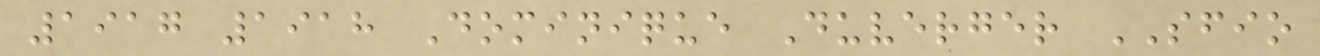1917 1918 Dominique Duverger SFIO
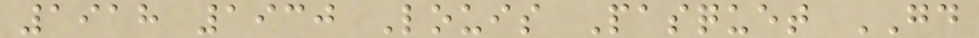1918 1930 Louis Pasquet GD
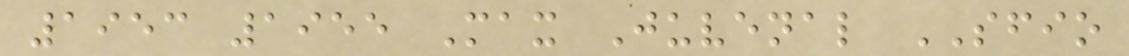1953 1955 Max Juvenal SFIO
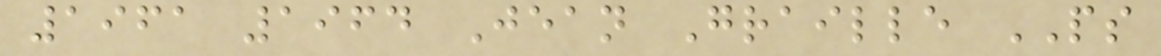1961 1964 Jean Graille PS
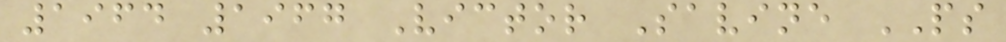1964 1967 Victor Savine PS
